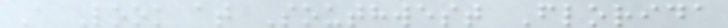A Look at Southwest Florida
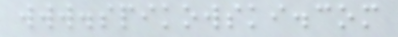www.spikowski.com
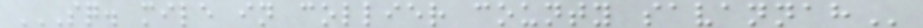SQ. MILE IN COLLIER COUNTY SAVANNAH
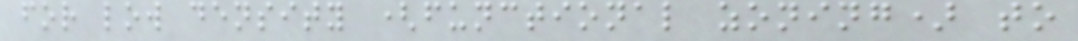for low density (functional zoning) to
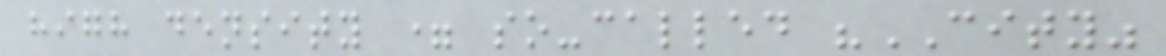high density = so-called "CITY"
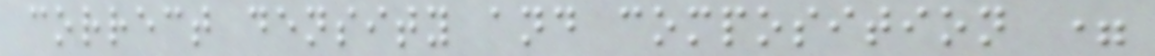correct density and composition =
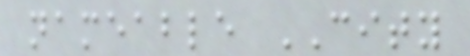nameable CITY
